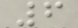6
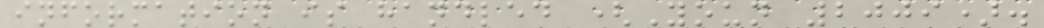information is handled (Youn 2009).
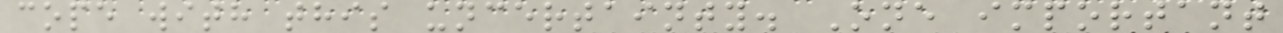cope with this uncertainty. One important
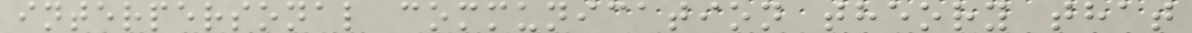interpersonal communication theory that
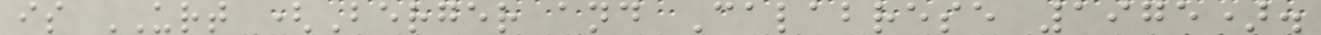is URT (Berger and Calabrese 1975).
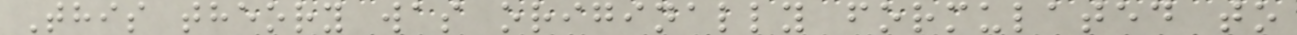This theory was originally formulated to
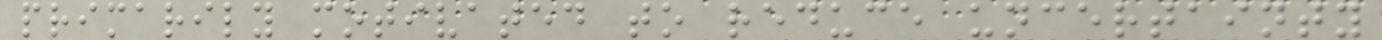primarily motivated to reduce uncertainty
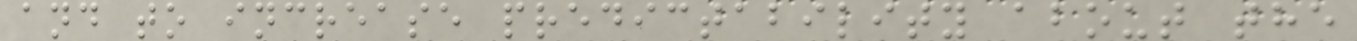and to increase predictability about the
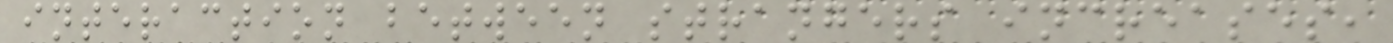interaction between strangers increases,
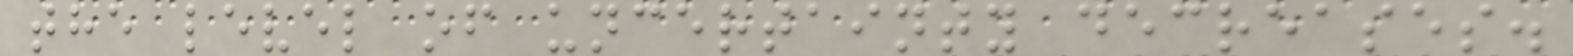the level of uncertainty decreases.
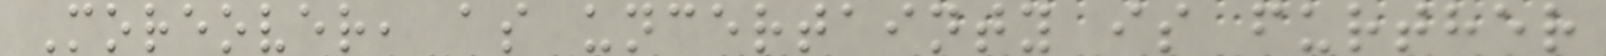Moreover, as uncertainty is further
